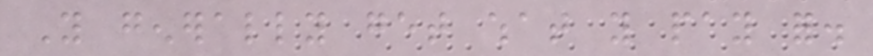You generally get what you pay for.
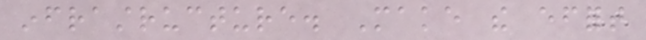infrastructure. Make the effort
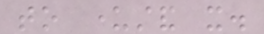to understand it.
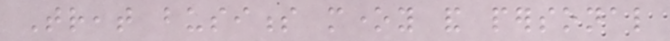Treat business money and personal
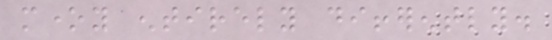money entirely differently.
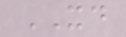XD
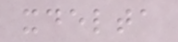xdelta
